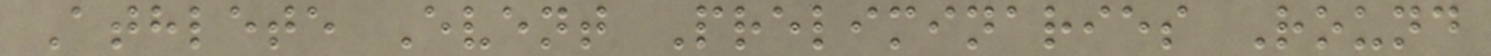Athlete Event Preliminaries Round
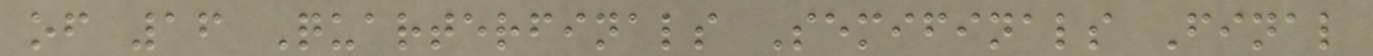of 16 Quarterfinals Semifinals Final
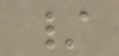/
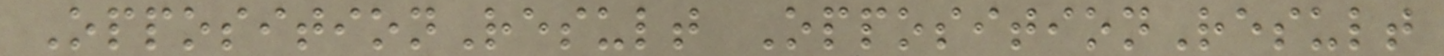OppositionResult OppositionResult
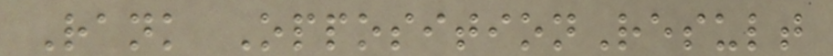Rank OppositionResult
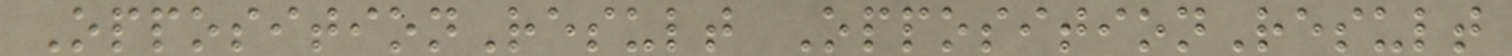OppositionResult OppositionResult
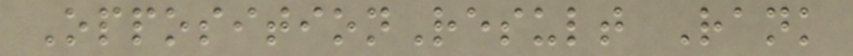OppositionResult Rank
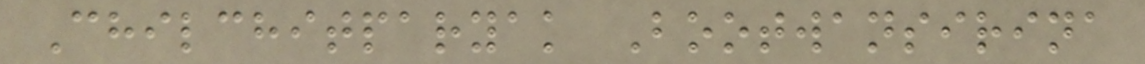Chilchitparyak Bootwansirina
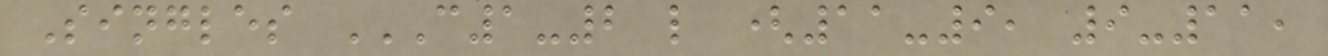Singles C1-2 L (11-9, 9-11,
